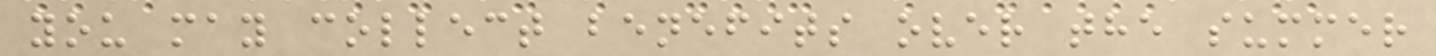you may collect benefits over the summer
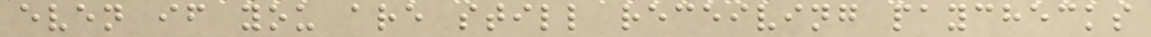even if you are still receiving paychecks
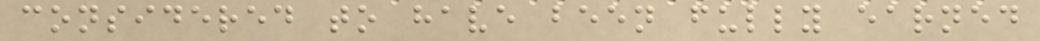considered to have been fully earned
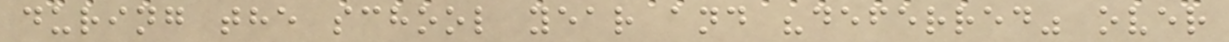during the school year and "deferred" over
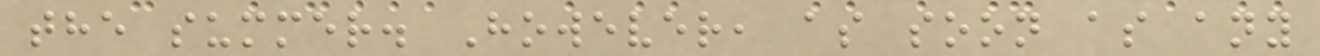the summer. However, as soon as any
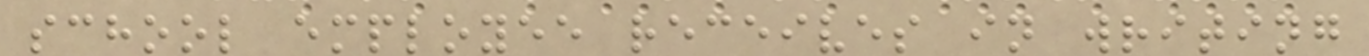school employee receives in writing
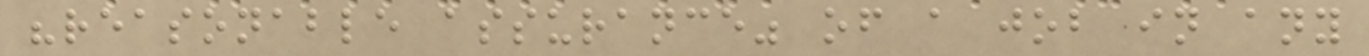"reasonable assurance" of a job in any
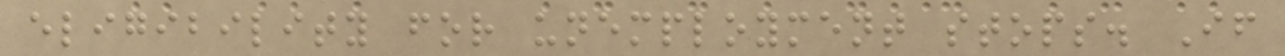eligibility for unemployment stops. If
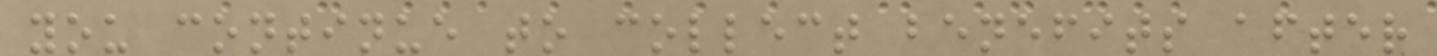you continue to collect benefits after
